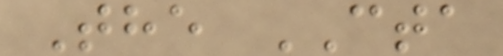The CTA
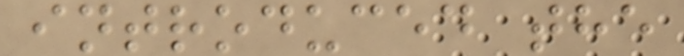introduced the
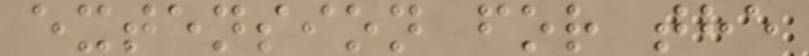extension for the
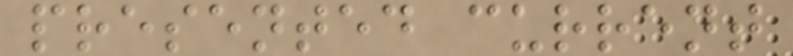presented current
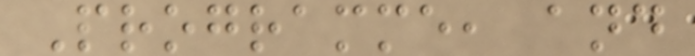Programme, and
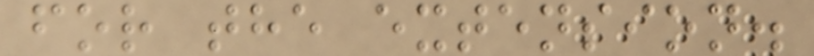for the extension.
